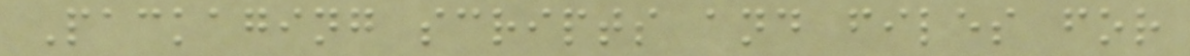Packaging scripts and files for
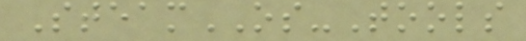SteamOS-Tools
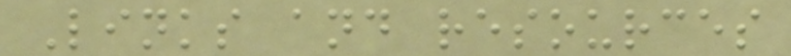Links and resources
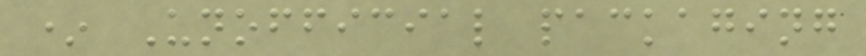* Unofficial packaging
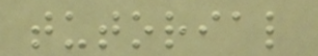tutorial
